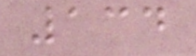134
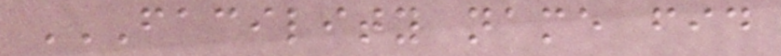FACILITY NAME FID
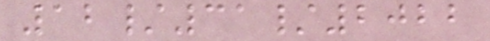12/31/2022
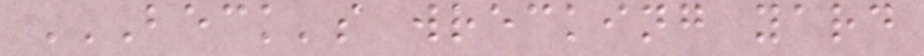BECK'S WRECKING YARD
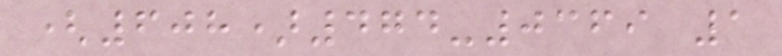(608)474-0369 1
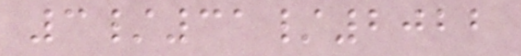3/31/2022
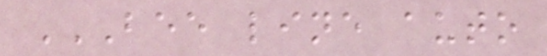BEE LINE AUTO
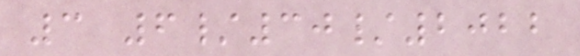3 6/30/2022
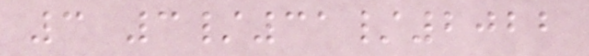3 3/31/2022
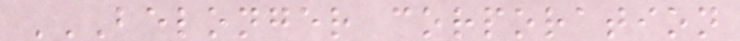BELONGER CORPORATION
